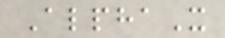AlphaX
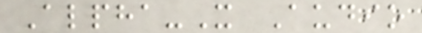Alpha-X Audio
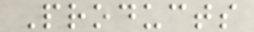Products
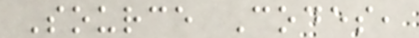Source Codes,
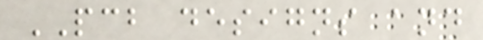PCB designs and
